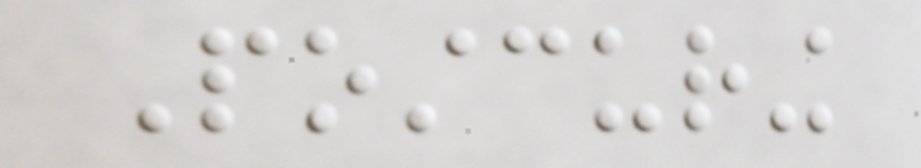Postcuring
